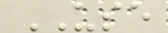USE
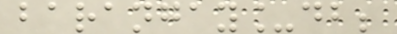barangay_db;
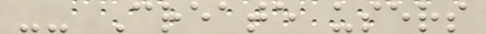-- Create users
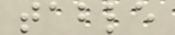table
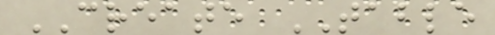CREATE TABLE
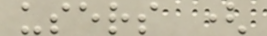users (
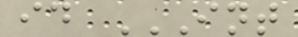id INT
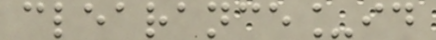clearance_id
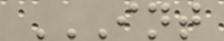INT
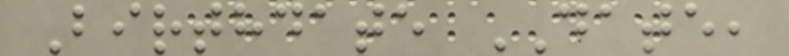Birthdate DATE,
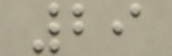29
